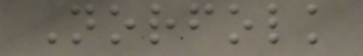Norfolk
